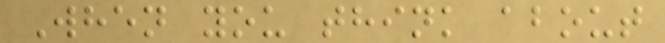When you think about
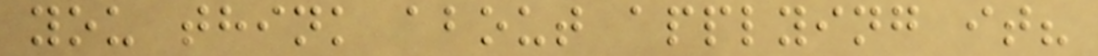you think about applying it?
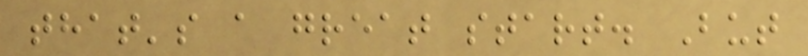that's a great start. But
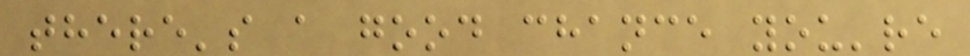there's a good chance you're
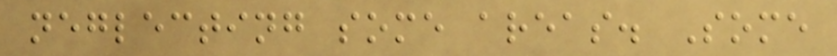neglecting some areas. Some
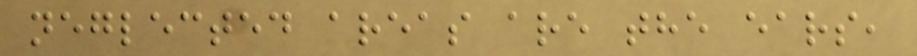neglected areas are the ears,
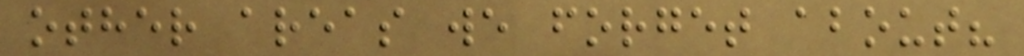other areas we forget about?
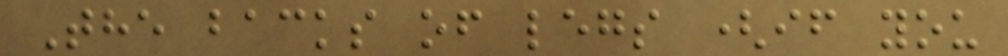The backs of legs (if you
